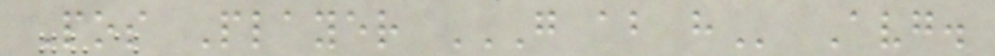Pos Player G AB H Avg.
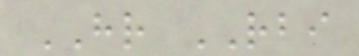HR RBI
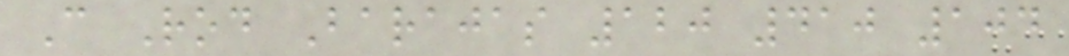C Rod Barajas 120 410 104
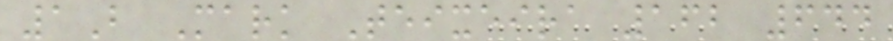1B Mark Teixeira 162 644
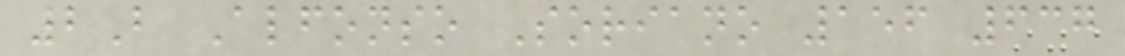2B Alfonso Soriano 156 637
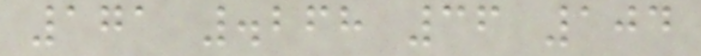171 .268 36 104
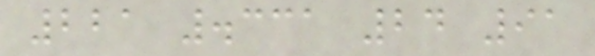221 .331 24 91
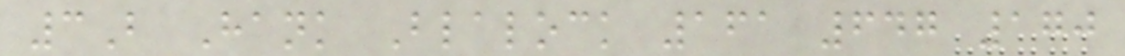3B Hank Blalock 161 647 170
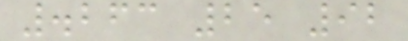.263 25 92
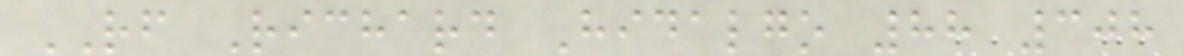RF Richard Hidalgo 88 308
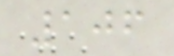106
